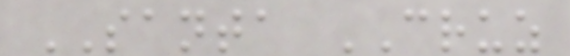SANTA CRUZ
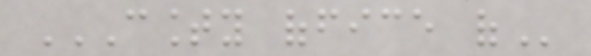COUNTY OFFICE OF
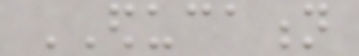EDUCATION
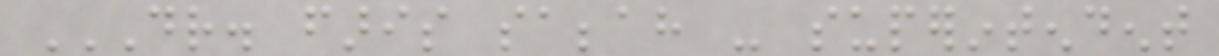DR. FARIS SABBAH - SUPERINTENDENT
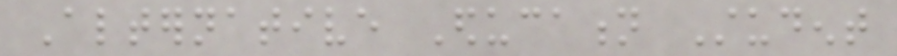Alternative Education Student
